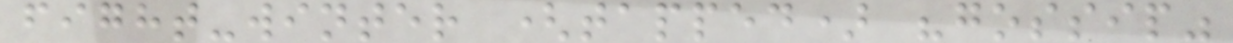fight-winter (tapped) "gossip"
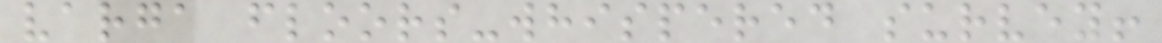varga floors-whispered survey!
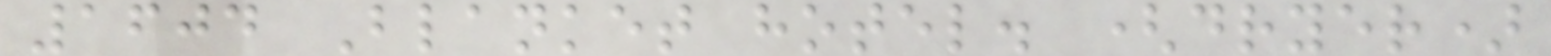1604 Blanket hotel. (dryer)
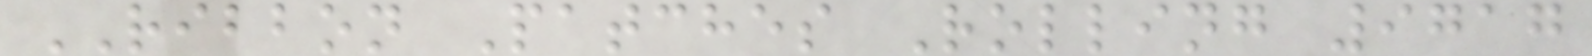RIBBON Patches Rolling 9717
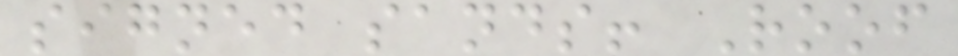signed sands! Roof
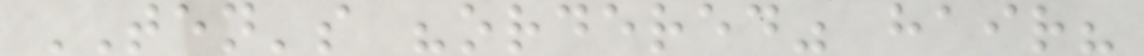TEN's "ordered" hair?
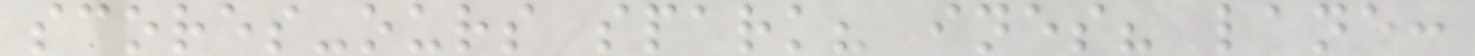scores-ours spark? ines? lane:
